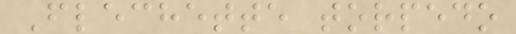Flechette torpedo
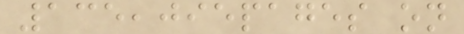135,095pages on
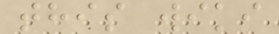this wiki
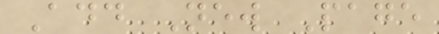Add New Page
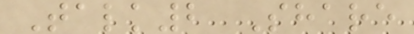Talk2 Share
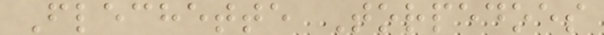Flechette Torpedoes
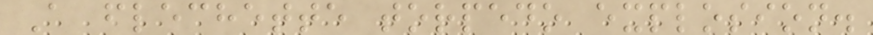A flechette torpedo explosion.
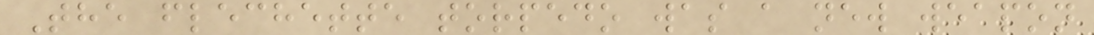The flechette torpedo was a new weapon
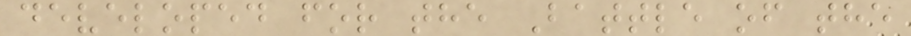developed for the Battle of the
